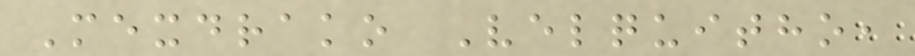Mexdrako Velquitho,
